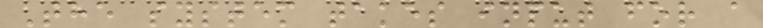The system takes input for a
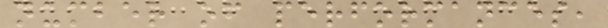number of performances,
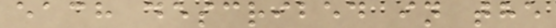each described in the
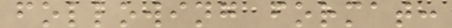following format:
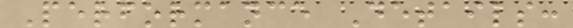Performance Details:
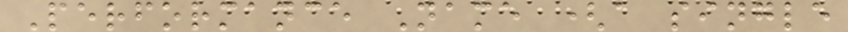Performance Name (a single
